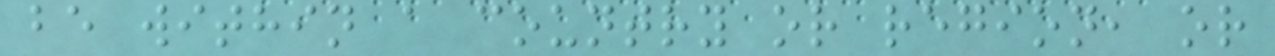be within a country or region, or
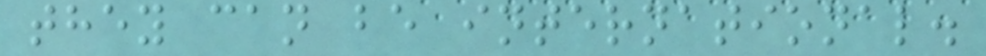they can be international.
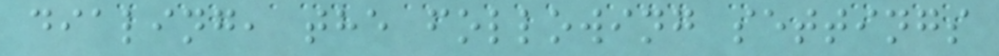dialing, the following settings
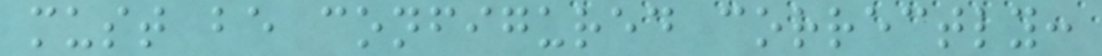must be configured correctly:
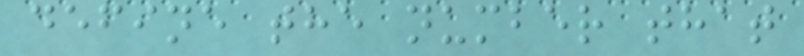define the number that
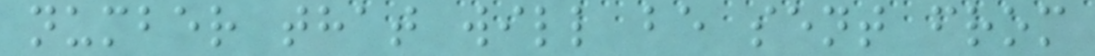number that will be sent from
